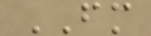FM
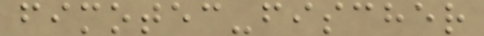fimotec-fischer
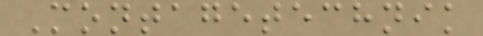Montagetechnik
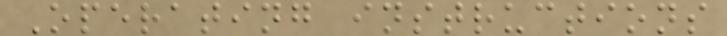Operating instructions
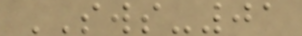SWS-01
